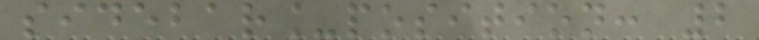sidebar_position: 2
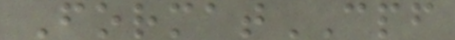FormatCPF
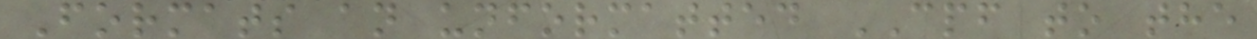Formats an unformatted CPF to the
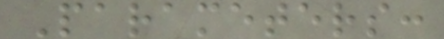Parameters:
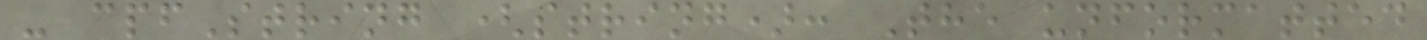- cpfString (string): The unformatted
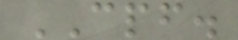CPF.
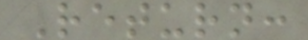Return:
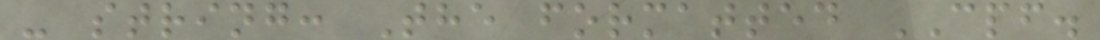- string: The formatted CPF.
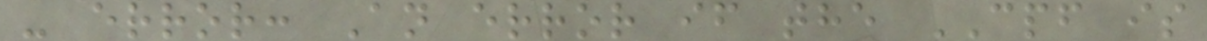- error: An error if the CPF is
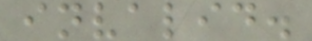invalid.
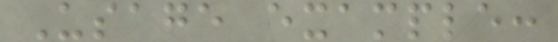Usage example:
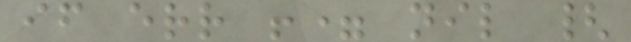if err != nil {
